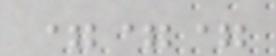===
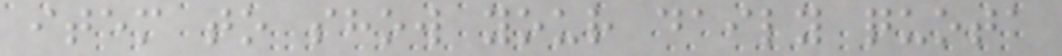item to show your daily quota
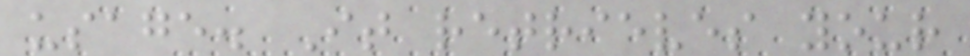usage. It retrieves your
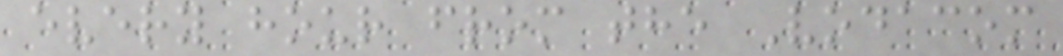every hour from the Vodacom
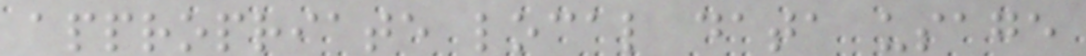appropriate local data usage
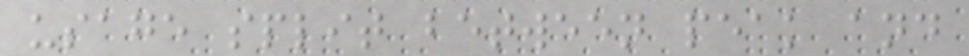usage split between peak and
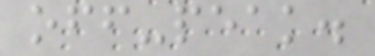off-peak.
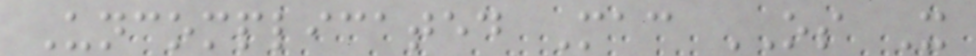Uncomplicated Mac OS X
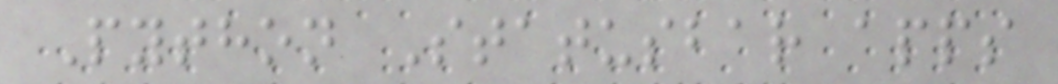Python Statusbar apps
